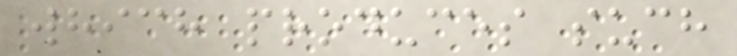which produces such
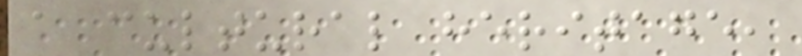a cultural heritage,
